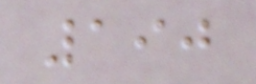190
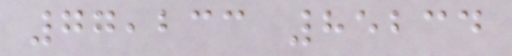77,233 85234
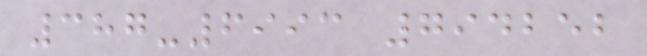387-6993 794252
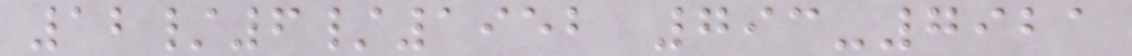12/6/1952 793-7921
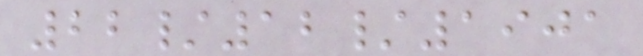22/12/1901
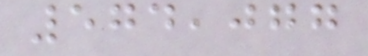574,077
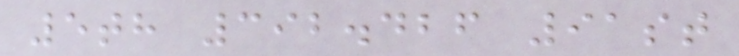5th 392.426 91st
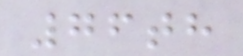76th
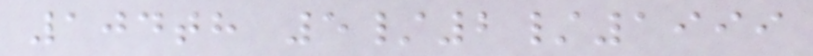104th 5/2/1999
